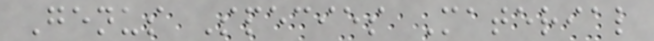Genus Species Material
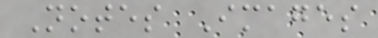Notes Images
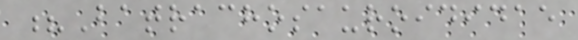?Batrachosauroididae
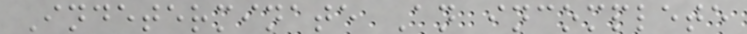Indeterminate An incomplete
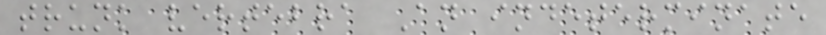trunk vertebra An indeterminate
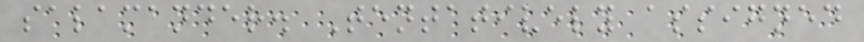salamander. Tentatively assigned
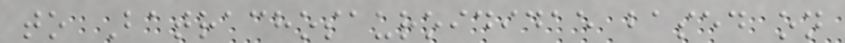to Batrachosauroididae based on
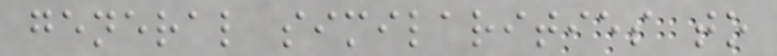general similarities to
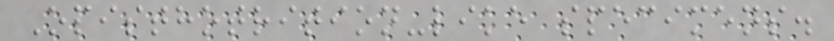Opisthotrition-like specimens.
